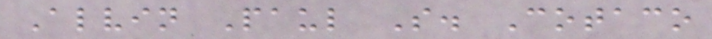Alvin Paul S. Cotaco
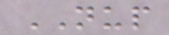NUP
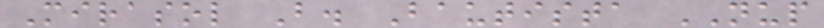Mirasol B. Bautista NUP
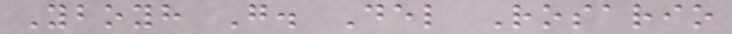Yboyh G. Del Rosario
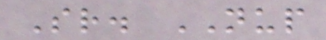Sr. NUP
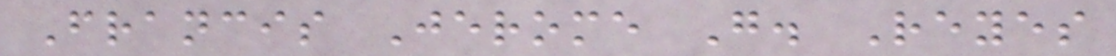Francis Jerome G. Reyes
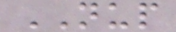NUP
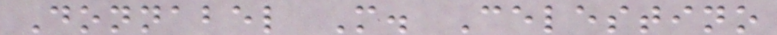Donnabel M. Celestino
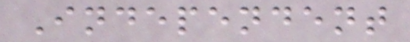Independent
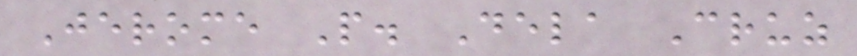Jerome P. Dela Cruz
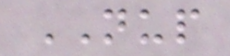NUP
